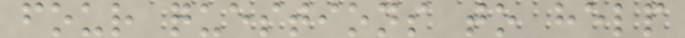four questions to help
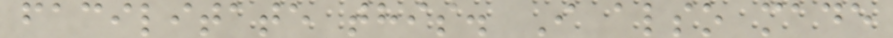facilitate this. I also made
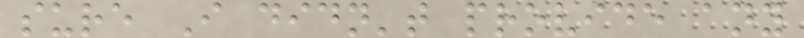sure I didn't provide any
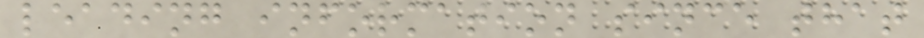leading information since that
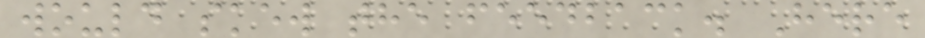would skew the feedback. Here
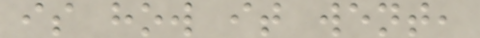is how it went,
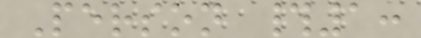Person #1:
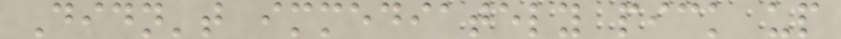Didn't immediately pick up
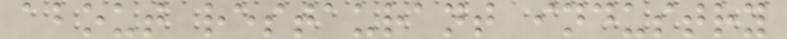about restaurant industry
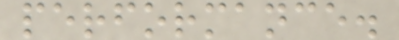performance.
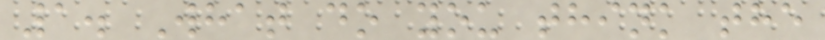1. What do you think the
